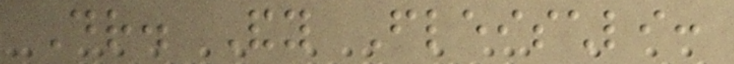Dr. Andy Fleischli:
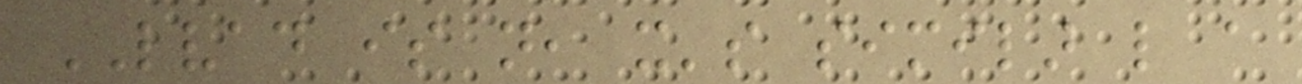LVAD is not, it's similar like a
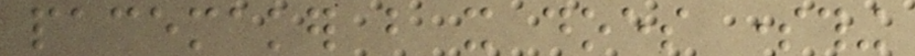pacemaker but it does something
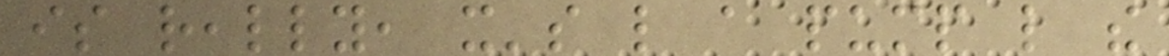is really, it's like a pump like the
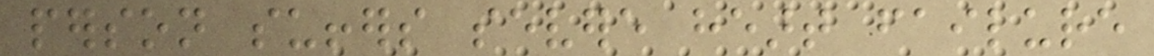person suffers severe heart failure
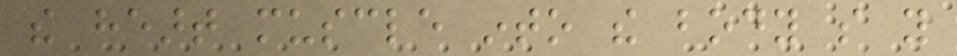the heart muscle into the body so you
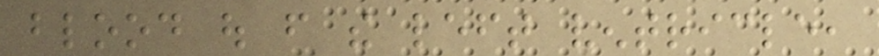blood out from the left ventricle,
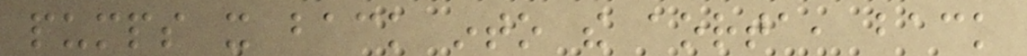pumps it back into the aorta, back
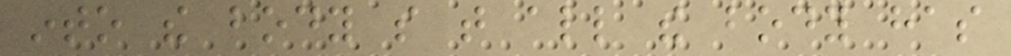into the body so that all the body has
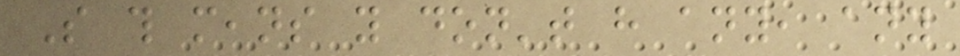So this means you don't have any, any
